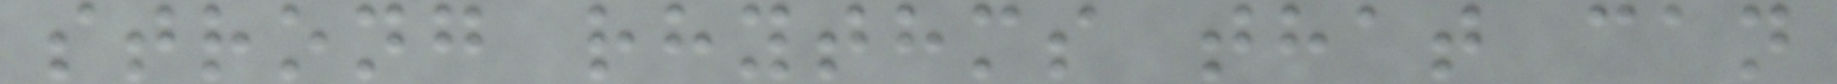strong rhythms that can
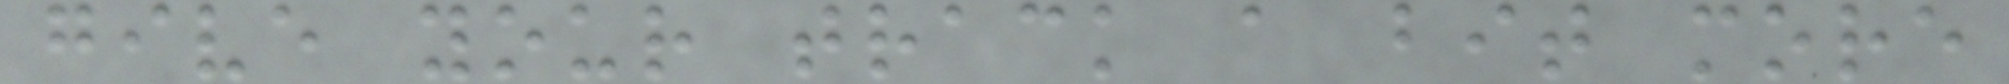give your track a bit more
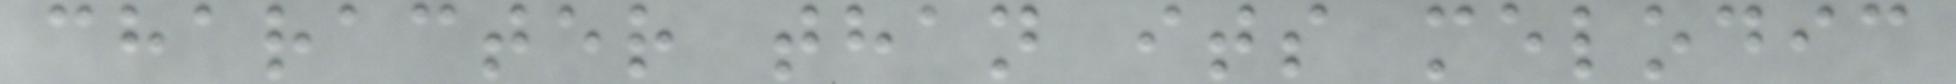character than its melodic
